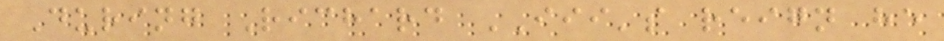During Richard III's reign he
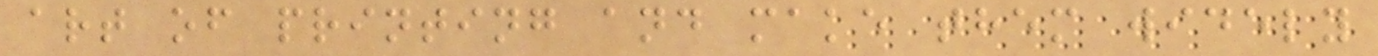art of printing and make them widely
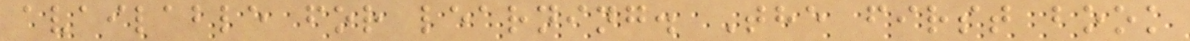available for learning. The first book
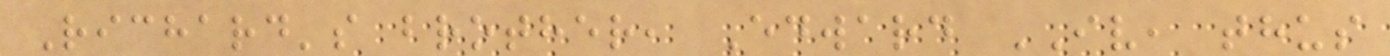Richard's brother, Edward IV, thus
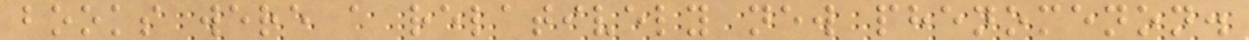books were a relatively new phenomenon.
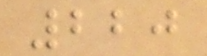220
